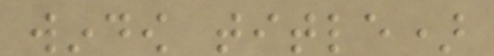window title)
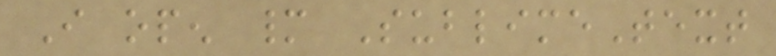I open many SublimeText
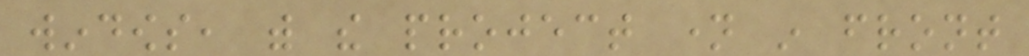windows, with the project name in front
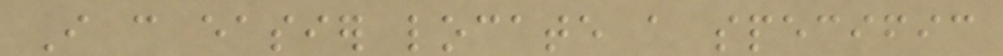I can easier locate a specific
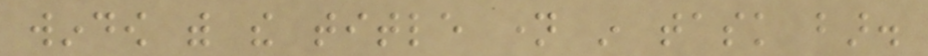window with the title name in task bar.
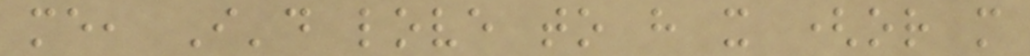me, I'd love to have it (or more
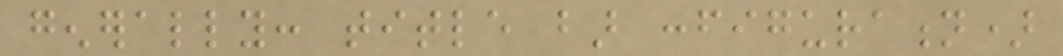generally: title bar configuration)
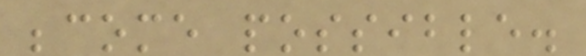become possible.
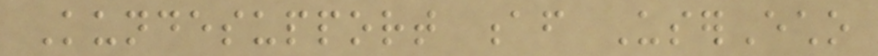Kundesupport af UserEcho
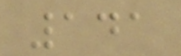141
